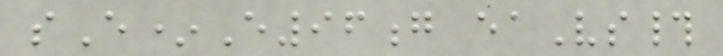sE*E96g eaVs#
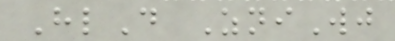HlD ZniWj
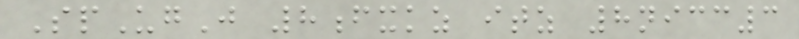SpUgJ 8fxkz itz 8nicc3
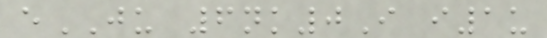eJU 6nk0I i1u
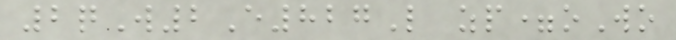2qW2E827L zp=oWo
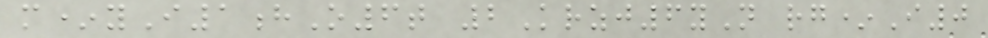m*yI1hO6t 2Krzj6yN rg*I0
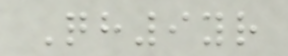Qh9yr
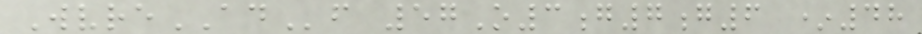WvreADf 57O3g7g6 *48
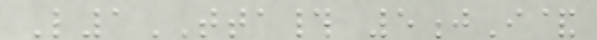L1TTA# 5jI&
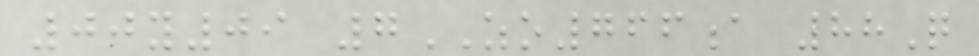00y09 7ZO766a 88Q
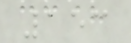153
